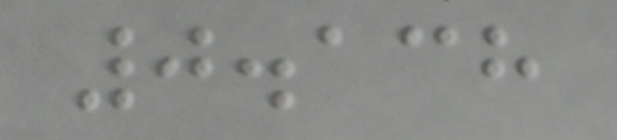0.138
